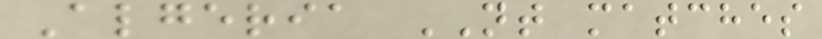Algeria NT matches
